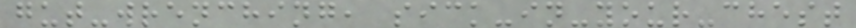gut-wrenching, sick-in-your-chest
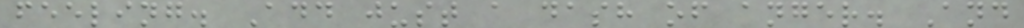feeling. Add just a dash of anger. And
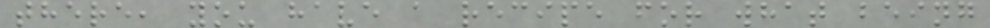there, you have a recipe for what being
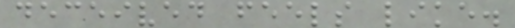deceived feels like.
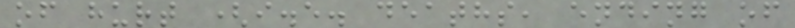of hurt (i.e. deaths, ending of
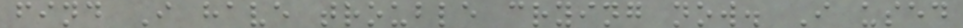find I have trouble crying now. I used
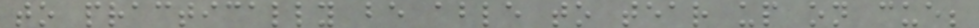to practically be able to tear up on cue;
